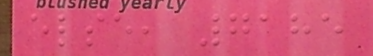else, 7185
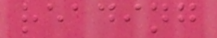reading
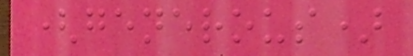(generous)
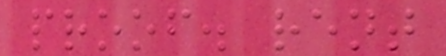proof. rent
